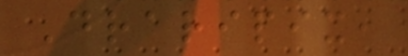Draripix,
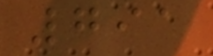791
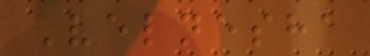Velnesha
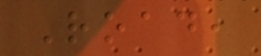Road,
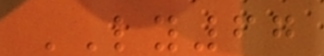LY67
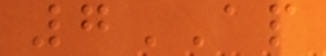7AP
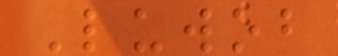Luwob
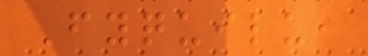Fyquilu,
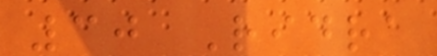30 Ridra
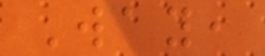Way,
